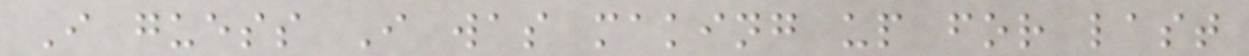I guess I was making up for last
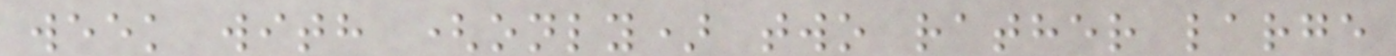week with (only) two rather large
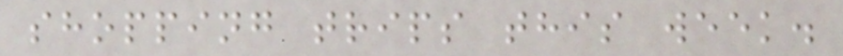shopping trips this week.
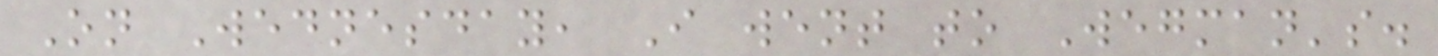On Wednesday, I went to Wegman's.
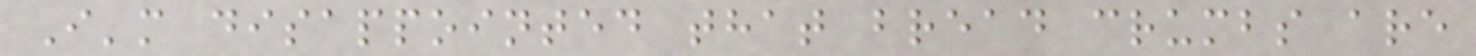I'm disappointed that bread crumbs are
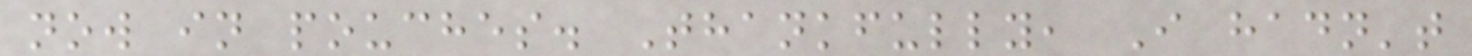now in pouches. Thankfully, I hadn't
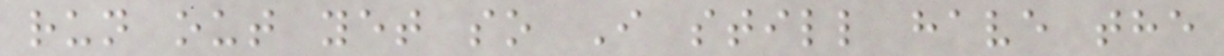run out yet so I still have the
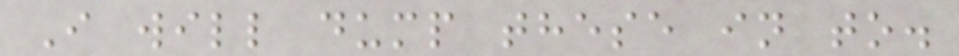I will dump these in to.
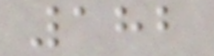182
